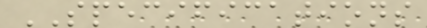SPECIFICATIONS
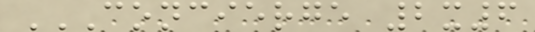CONCIERGE 2X6
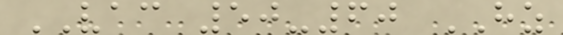VAC 50-60 HZ
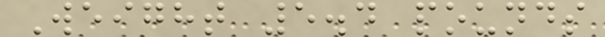Weight 5.4 pounds
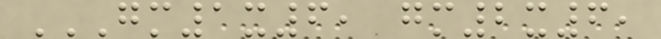GM1X6, GM2X6,
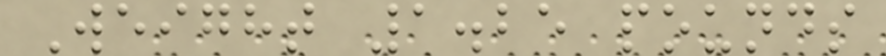Weight 1.25 pounds
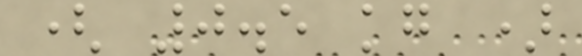( 0.5 kg )
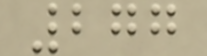277
